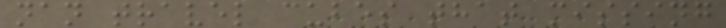nan travel cubes that missing
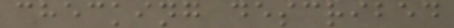checking described
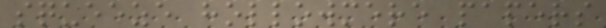squeeze hollowmere papers
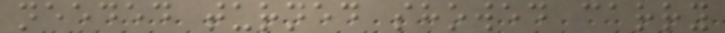needed turned showed carry
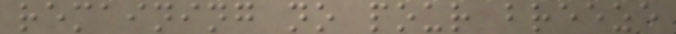remaining no pour breeze
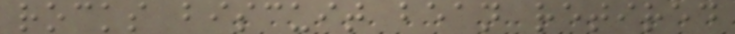rocks biscuit bean retired
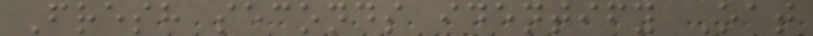Fresh seconds identify Oat
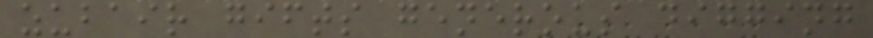zubair gifts generous digging
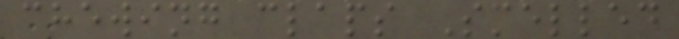chewing claps Smelled
